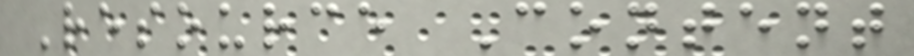Resource Content
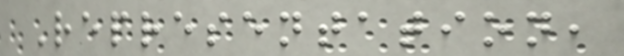Representation,
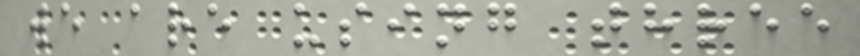we are using three
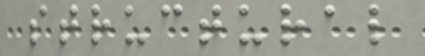structural
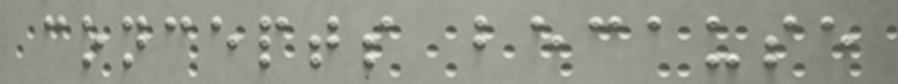concepts because
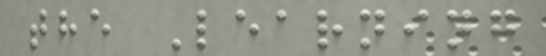the Learning
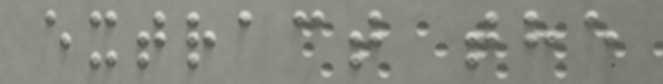extract the
